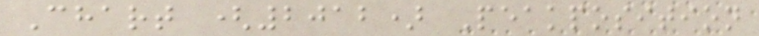Chart (2012) Peakposition
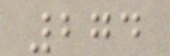274
